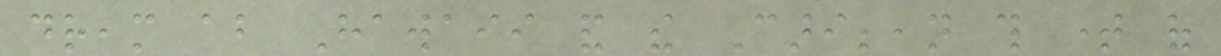dream about Hawaii and the Caribbean this time of
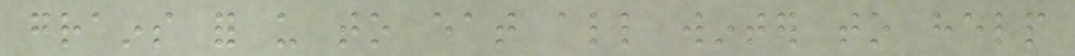grains for us to eat all winter to help
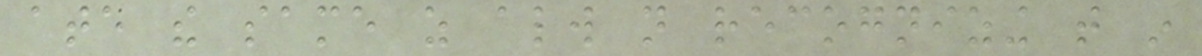ate the same as always not recognizing that in
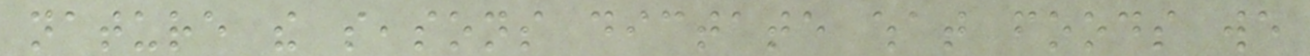nature the seasons dictate what foods we
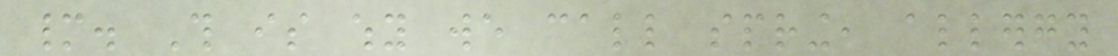many. This is why we call spring, allergy
